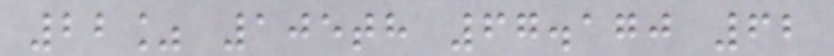22% 105th 67.170 62
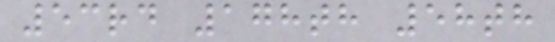53rd 178th 58th
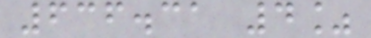636.31 4%
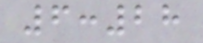6:28
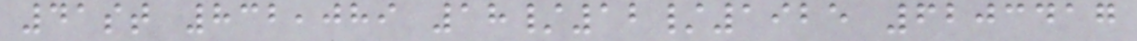41st 832,089 18/12/1925 6203417
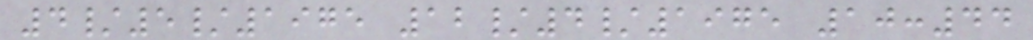4/5/1975 12/4/1975 10:44
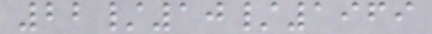22/10/1969
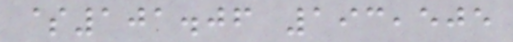$101.06 193,505
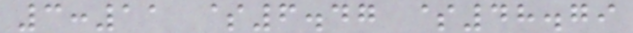3:11 $6.47 $48.79
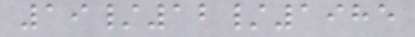19/12/1985
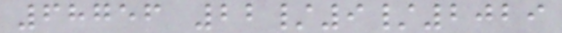68756 22/9/2029
